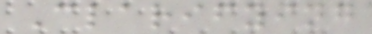Clarifying
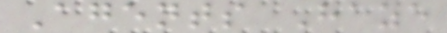Agents Haze
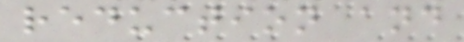reduction and
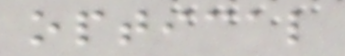optical
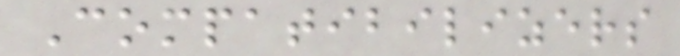Compatibilizers
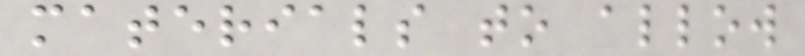materials to allow
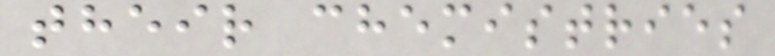their chemistries
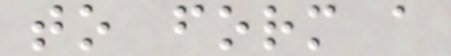to form a
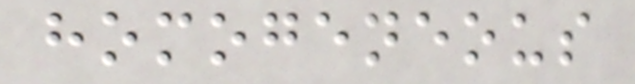homogeneous
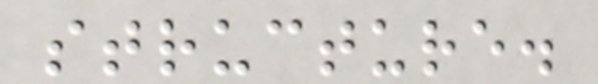structure.
